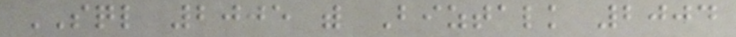SQL 2005 with Biztalk 2004
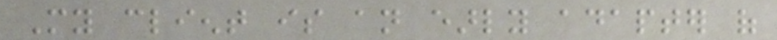My client is an early adapter of
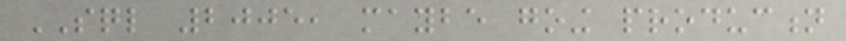SQL 2005, maybe going production
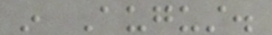in August.
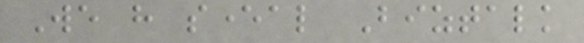We have several Biztalk
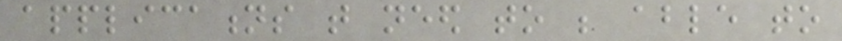applications that need to be able to
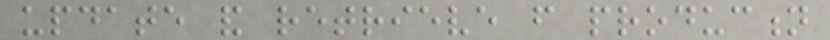update and retrieve from production
